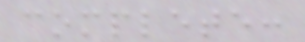complete:
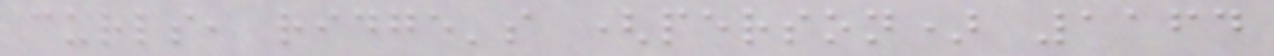curls, ridge's (person) 1164
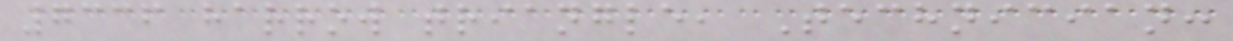7336 harrow triangle, Technician:
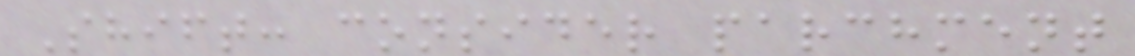Shift: consider parchment
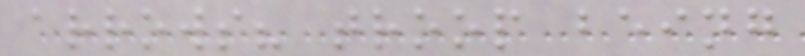arrows? troop being
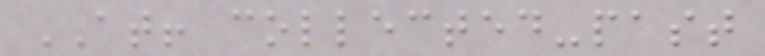AT! collected-past
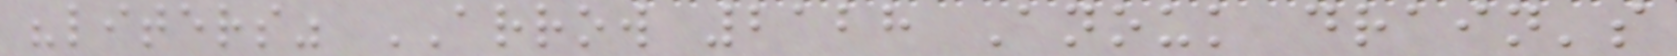"liters" ARROW 2128 Anouk drain's
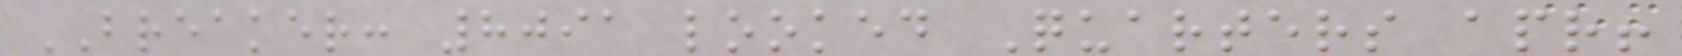BREAKER: 8091 looked Quarters apr!
